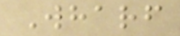Wharf
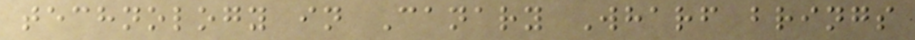technology in Canary Wharf brings
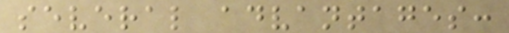several advantages:
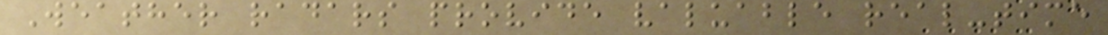Weather radars provide valuable real-time
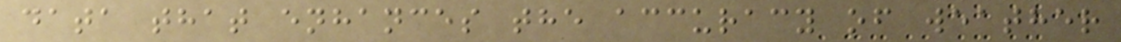data that enhances the accuracy of weather
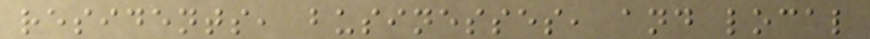residents, businesses, and local
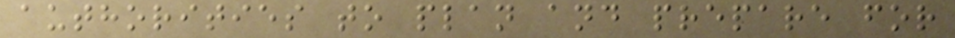authorities to plan and prepare for
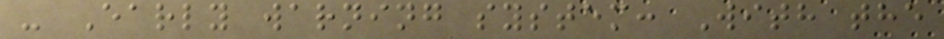- Early warning system: With the
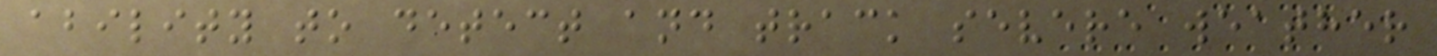ability to detect and track severe weather
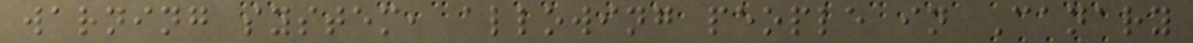warning system, allowing people in Canary
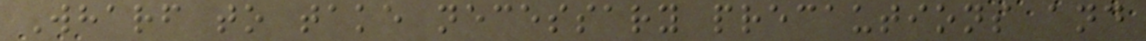Wharf to take necessary precautions and
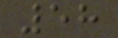58
